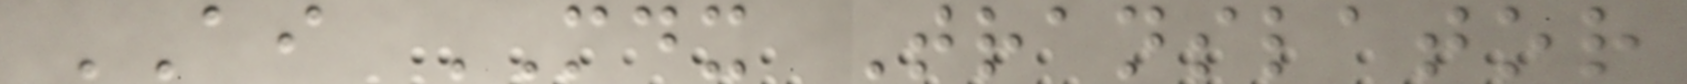AI MDX Translator
